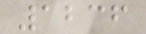1236
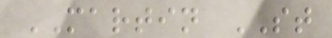MARTIN ST
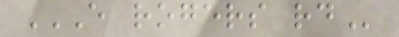E ROGERS RD
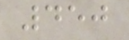450
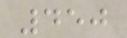450
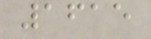1615
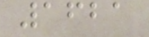1621
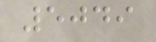5049
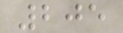205
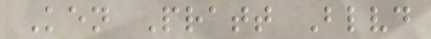Ken Pratt Blvd
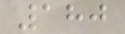180
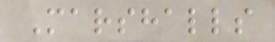Marshalls
